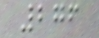276
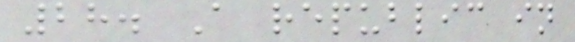28. A republic in
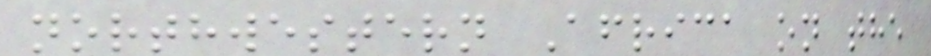northwestern Africa on the
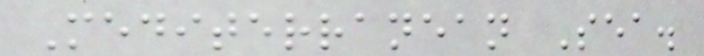Mediterranean Sea.
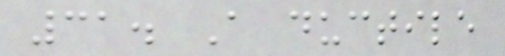31. A ductile
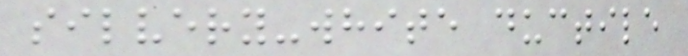silvery-white ductile
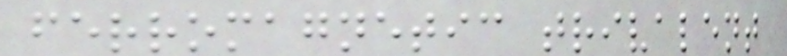ferromagnetic trivalent
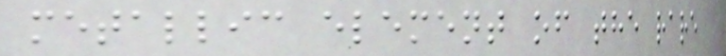metallic element of the rare
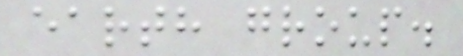earth group.
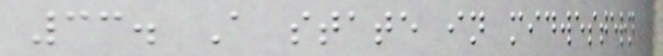33. A state in midwestern
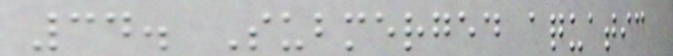34. Submerged aquatic
